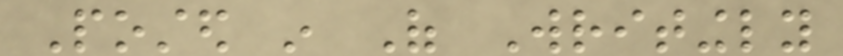Posted in Of Writingly
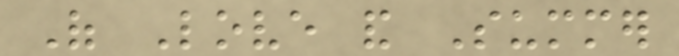Of Love and Summer
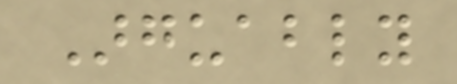Arguably
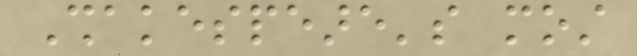Shakespeare's most
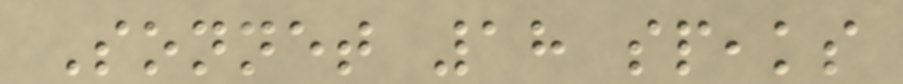Sonnet 18 speaks
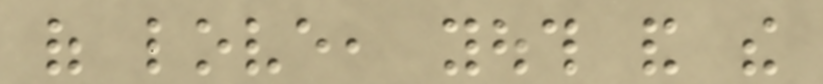of love, youth and the
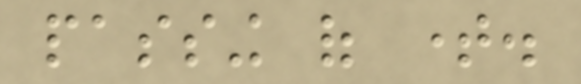passing of time.
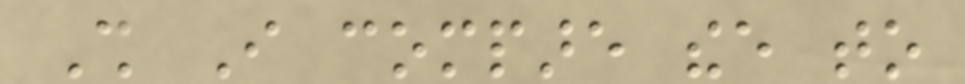Shall I compare thee to
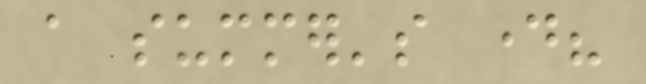a summer's day?
